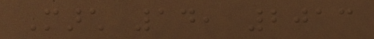March 14, 2013
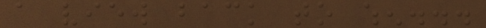a view back to when...
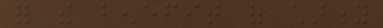for the benefit of charity
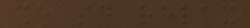she said relax
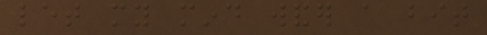let my mind wander a bit
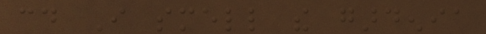could I smell the gardenia
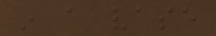in a vase
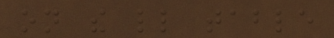on the little table
